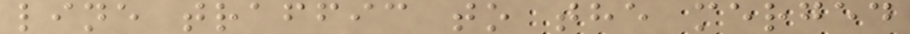line traffic to the merged
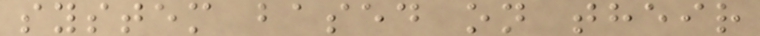system based on their
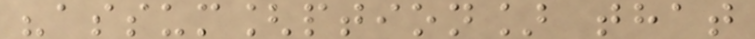"assum[ption] that
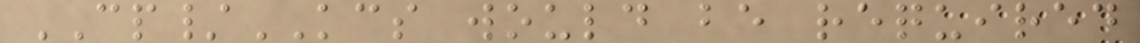CP/KCS would be required
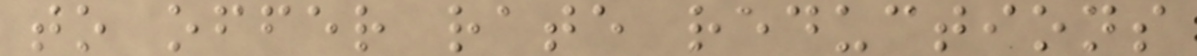to offer rate reductions
